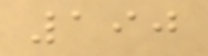190
